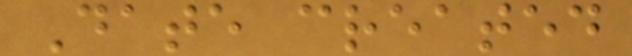Date created
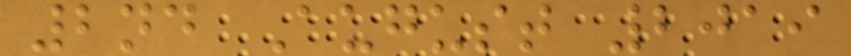2nd August 2019
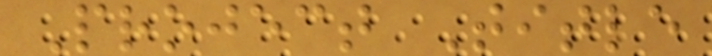Project Title
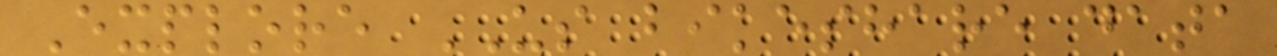Explore US bikeshare data
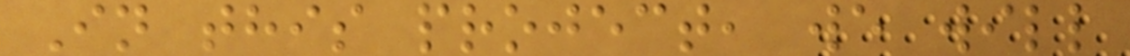In this project, we will
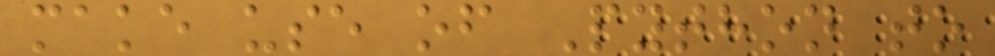make use of Python to
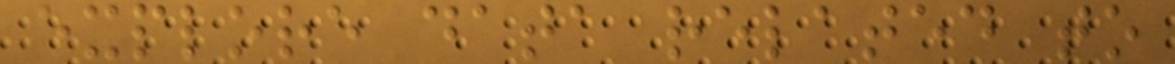explore data related to
